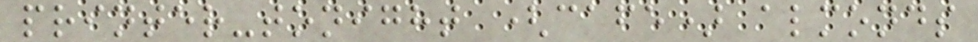printer-tonight (cafe) almonds
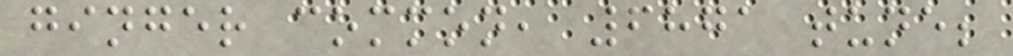ginger common, 6871 tune;
